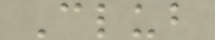Club
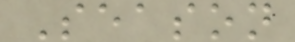Season
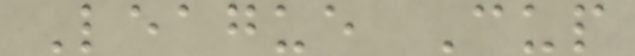League Cup
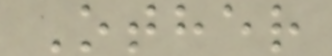Other
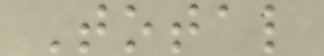Total
